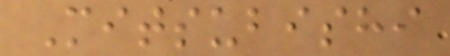Mitsubishi
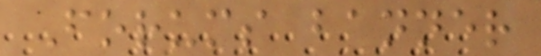Forums banner
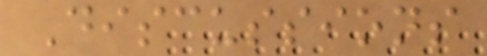Discussions
